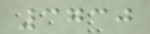3730
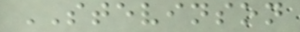STEVINSON
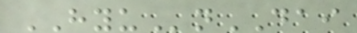HYUnDAI
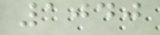1040
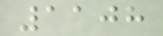1108
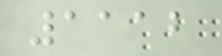1112
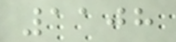1108
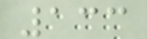133
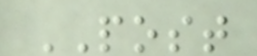POST
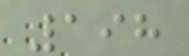198
